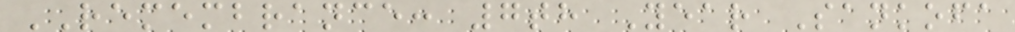REMEMBRANCE: 7th Year Sankofa
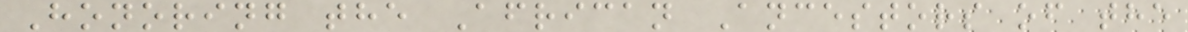Honoring the African Ancestors of the
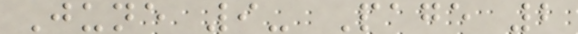June 9- Page 2
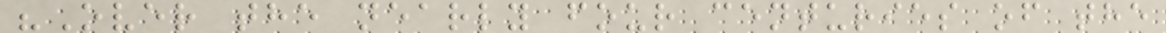"Over the nearly four centuries of the
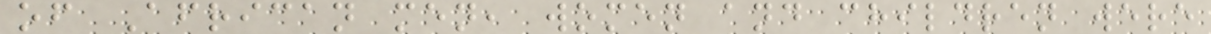of African men, women and children were
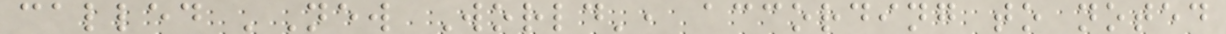called 'New World', according to noted
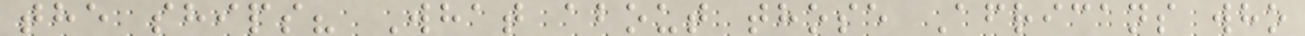the ships? What about those Africans who
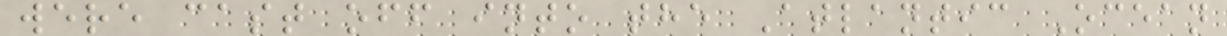were cast off into the Atlantic Ocean
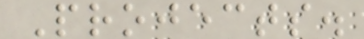Projects.
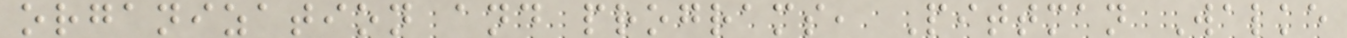organization and programs, Pittman Walke
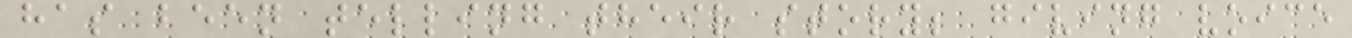has been telling their story; giving voice
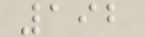192
